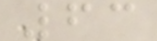63
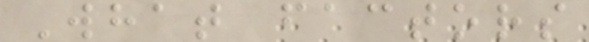What factors
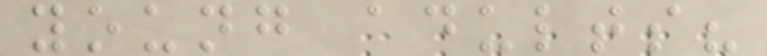young adults?
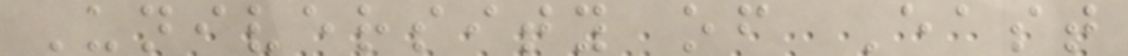University of East
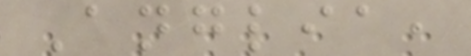Anglia,
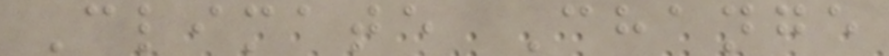Climate Change
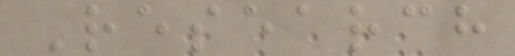Research
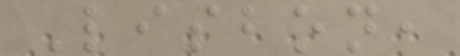Lisbon,
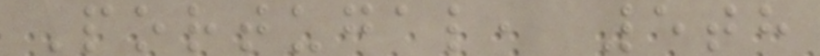Portugal, 5th
